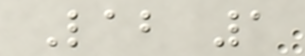Lab 1
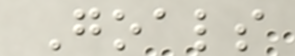Goals
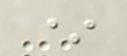*
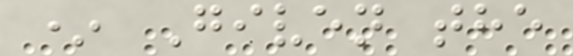* Given the
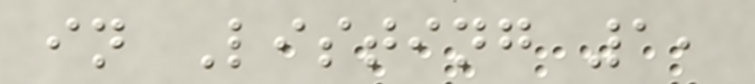in Listing 1,
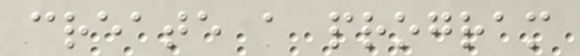create a program
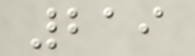219
